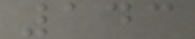143
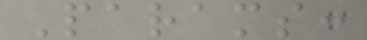Params:
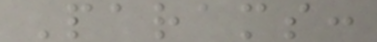Params:
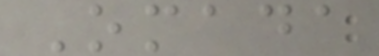Omada
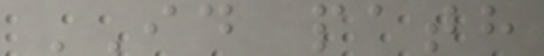ID path
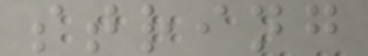string
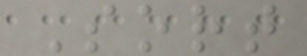Sort
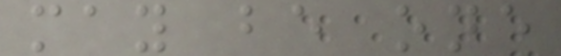may be one
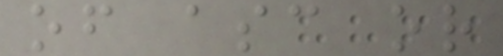of asc or
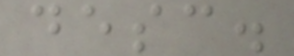desc.
